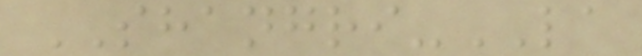SHANGRI-LA
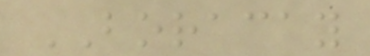BORACAY
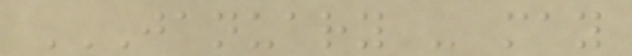JANUARY - MAY
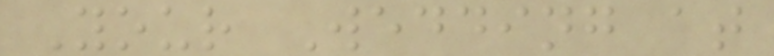Your Wedding at
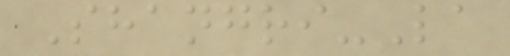Shangri-La
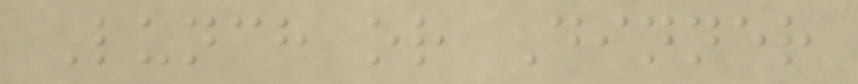Lunch or Dinner
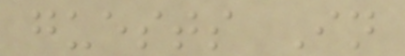guests In
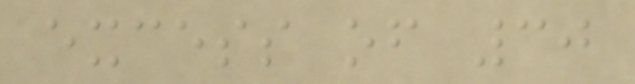excess of 30
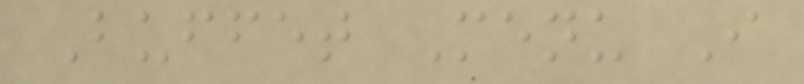Buffet Menu I
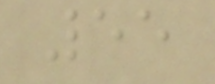55
